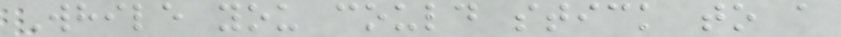While you could stick to a
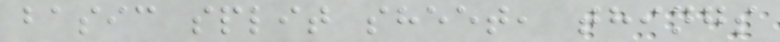basic split sheet, things
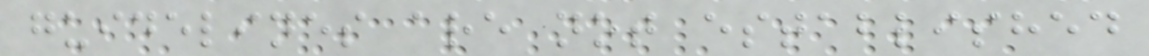guidelines are not established
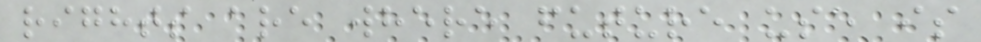rights are where future use is
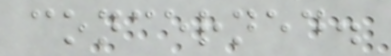concerned.
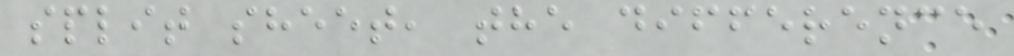split sheet, the difference
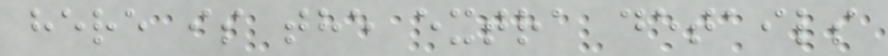here is the extra details
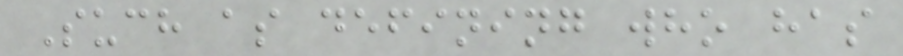Such as defining who has
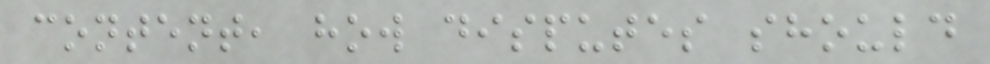content, how disputes should
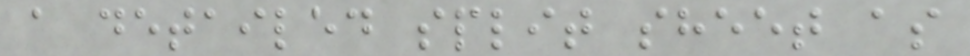a detailed split sheet as
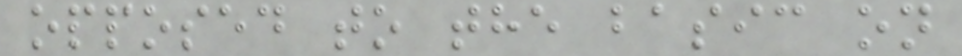opposed to the basic on
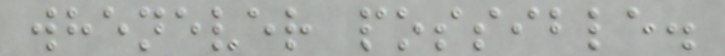whenever possible.
